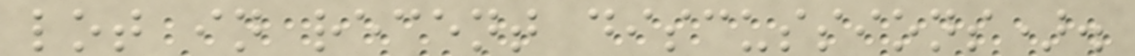lot in recent discussions).
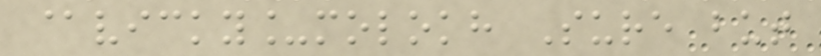@vicky_molokh Sure but
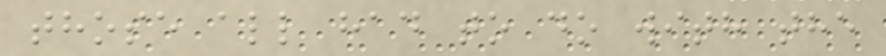those all had to do with the
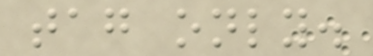tag only.
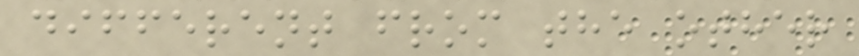different from the other
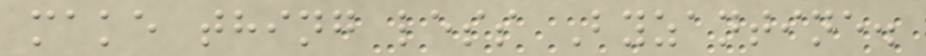make thing less Byzantine.
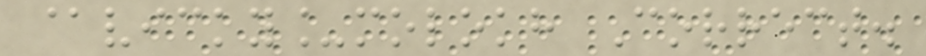@vicky_molokh Correct.
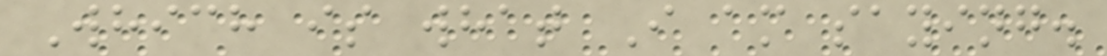Which is what I am saying.
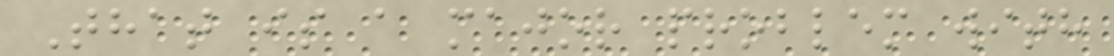That is a major problem with
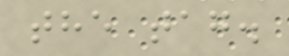the tag.
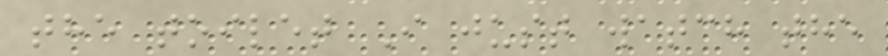the toilet I just watch the
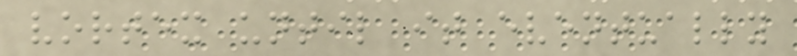vortex until it eventually
